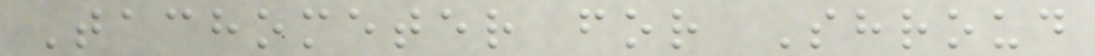Tachometer for Shroud
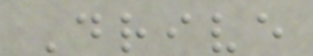Drive
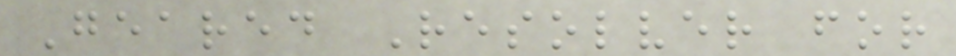Geared Resolver for
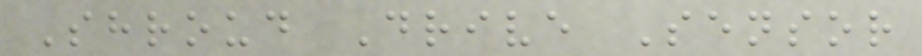Shroud Drive Sensor
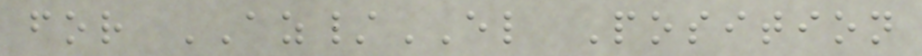for AZ/EL Position
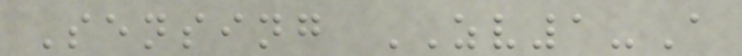Sensing ZV1-A
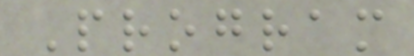Program
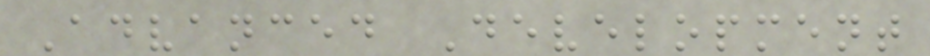Advanced Development
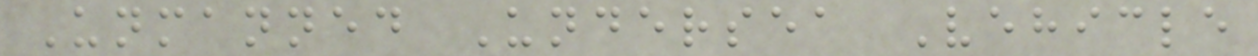Unmanned Undersea Vehicle
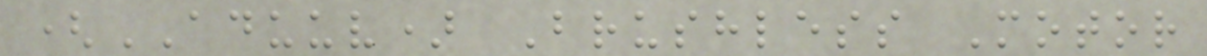(ADUUV) Brushless Motor
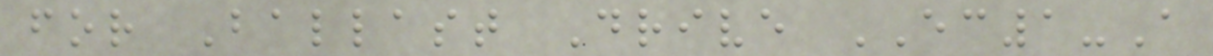for Ballast Drive EC1-A
